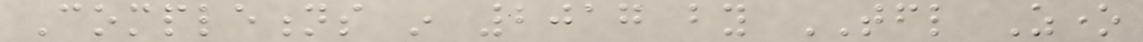Completions in 2017 by TFL Zone
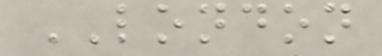LONDON
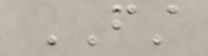FIRST
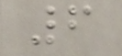6
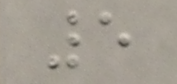5
